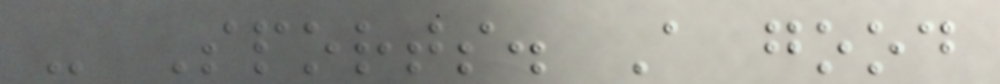- Sports. A good
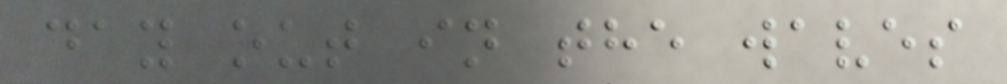day out in the waves
